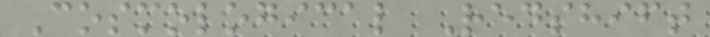Cosmological Redshift
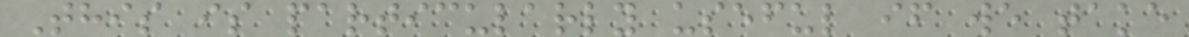This is particularly useful if we take
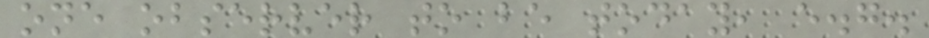one observer to be today, e.g.
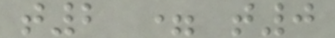t2 = t0
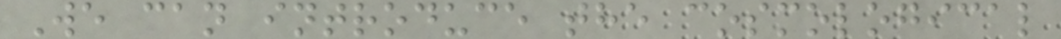We can introduce the cosmological
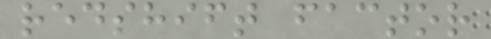redshift factor
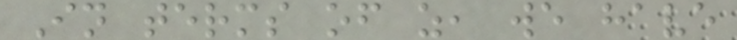In terms of z, we have
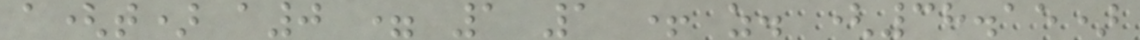a(t) a0 = 1 1 + z. (38.15)
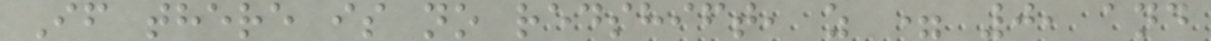If there is no redshift, z = 0, and
